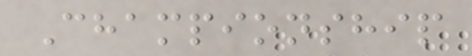Championship
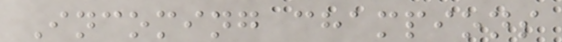Incoming champions
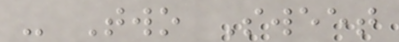- Two Sweet
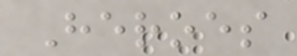Heroes
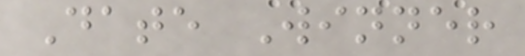Date Winner
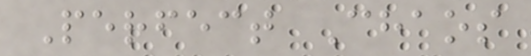Perfect Chaos
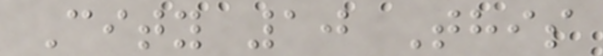City 10 This
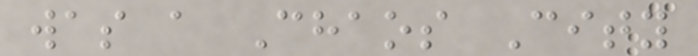was a Chaos City
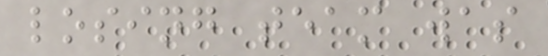losing team was
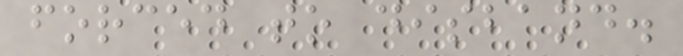forced to disband.
